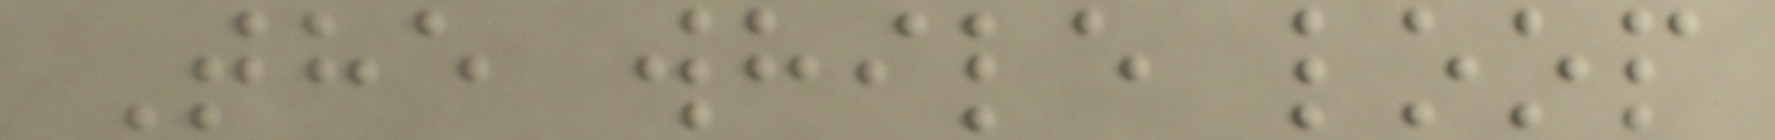The while loop
